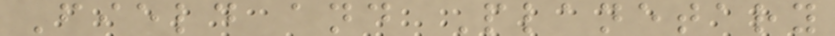Field and Planetary
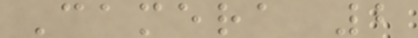Camera 2
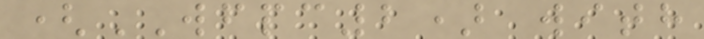(WFPC2) with
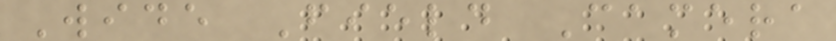Wide Field Camera
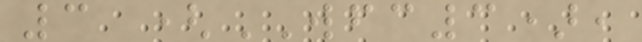3 (WFC3),
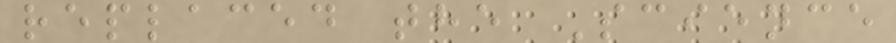replaced the Science
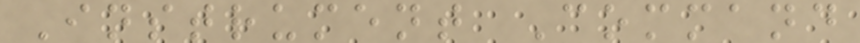Instrument Command
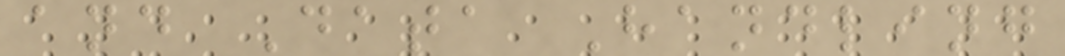and Data Handling
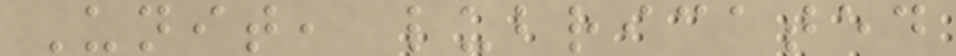Unit, lubricated
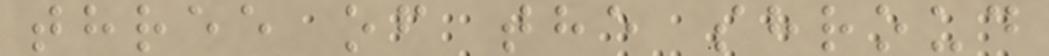three of the shroud
